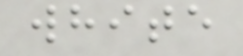white
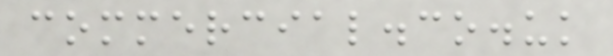commercial.co.uk
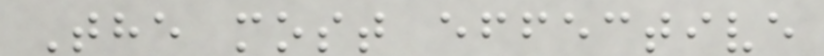The most effective
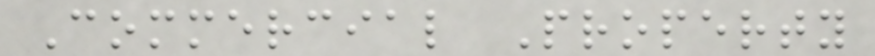Commercial Property
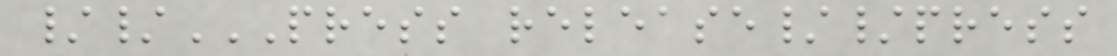//PRESS RELEASE//PRESS
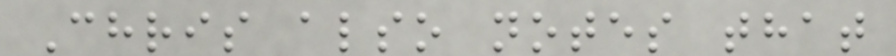Chris also notes that
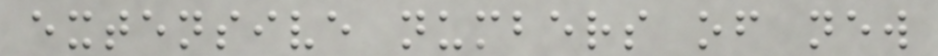extensive numbers of new
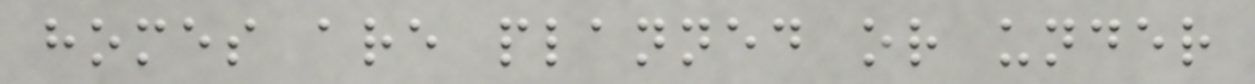homes are planned or under
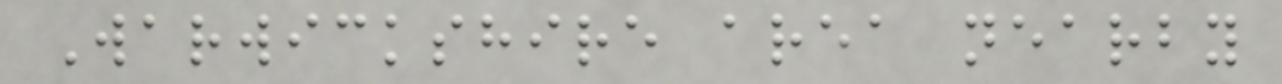Warwickshire area nearby
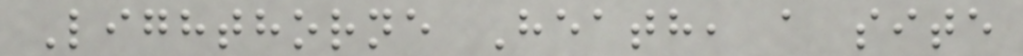Lighthorne Heath, a site
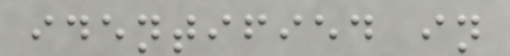identified in
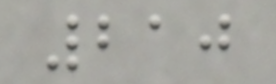210
